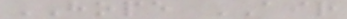HOPE AIR
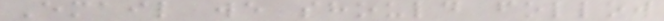Email we should follow
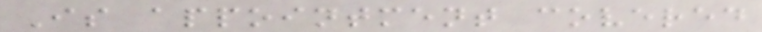Is appointment covered
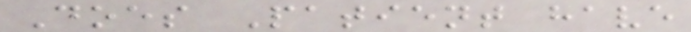Does Patient have
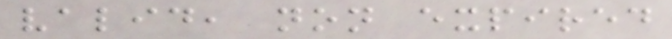valid, non expired
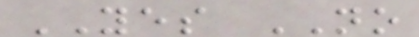YES NO
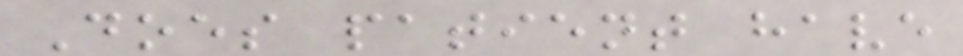Does patient have
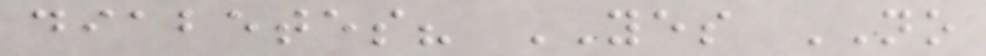diabetes? YES NO
